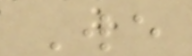We
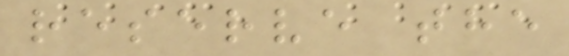reserve the
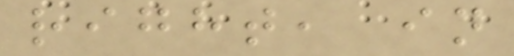right, in
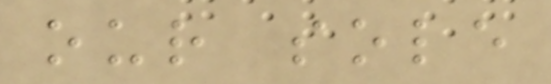our sole
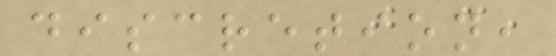discretion,
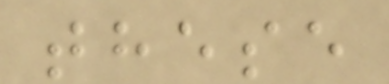these
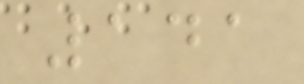141
